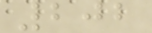202
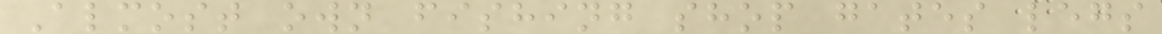Almost own fishing shop gates legs
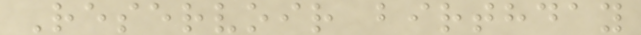Reservoir birthday
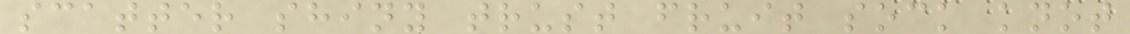scatter shiny trust fruit sock knot
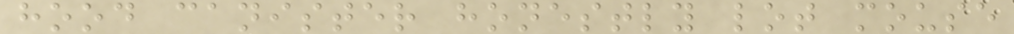hood canister honestly lot mouse
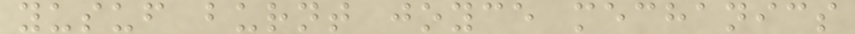yusuf burnt joyce mechanics
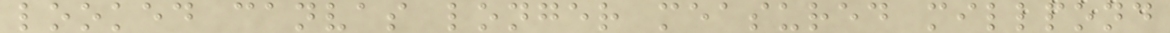looked canvas longer measured millpond
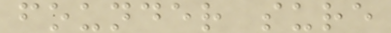founder sure
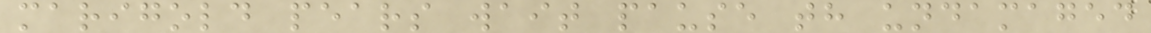marigold pears wait pause th undamaged
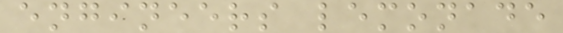engineers lemonade
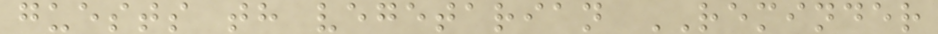guests th vegetarian REMINDER
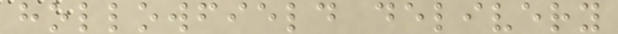hollowfield delivery
